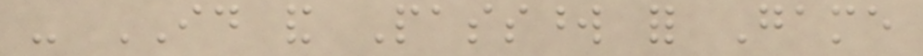- ID and Password for Game
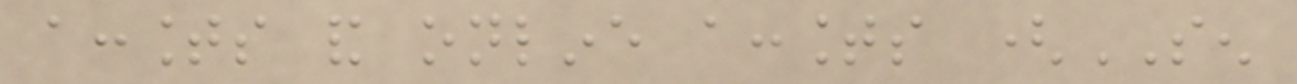accounts and online accounts (SEN
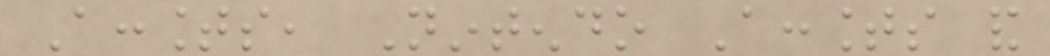Accounts, Nintendo Accounts and
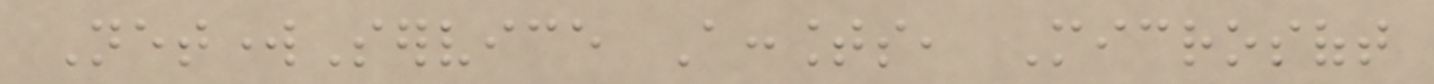NetworkService Accounts, Microsoft
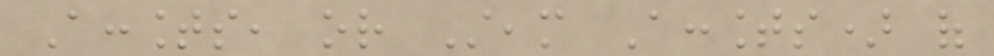Accounts, or Steam Accounts) of
